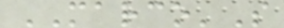MARCO'S
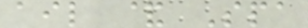ail & Spa
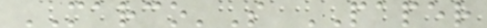MARCO'S PAPER
